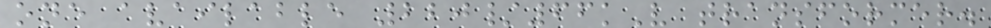one available 220/66kV transformer.
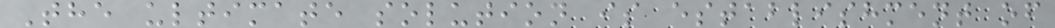The ultimate solution is establishment of
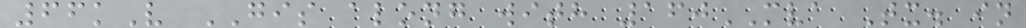66kV GIS along with 160MVA Tx. in
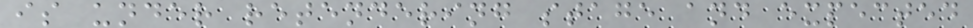is under retendering stage and expected
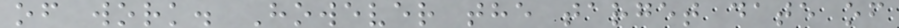of work. However the target date of
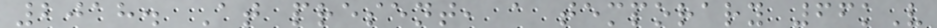2018. At present, a temporary 66kV
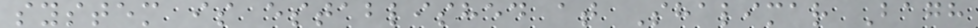system is established at Shalimar Bagh
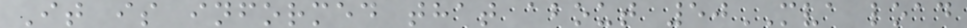It is informed that about 50MVA load
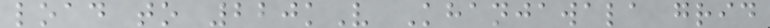load to 220kV Khanjawala grid
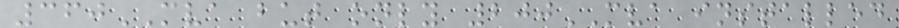360MVA but only 200MVA installed
